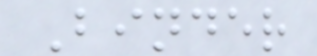Binder
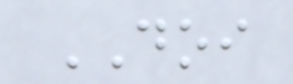DOI
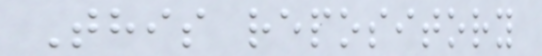This repository
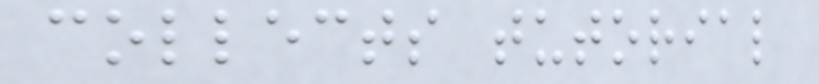collects tutorial
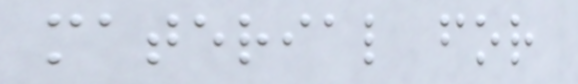material for
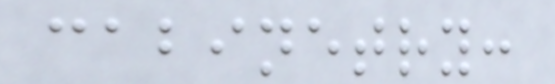cabinetry:
